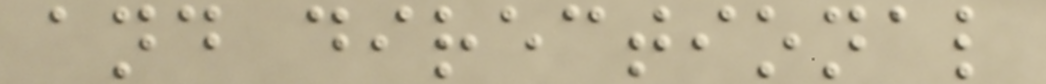and directional
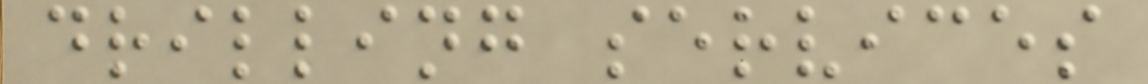drilling services
